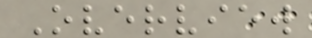Overview
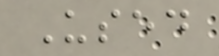Used
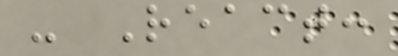- React:
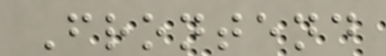Frontend
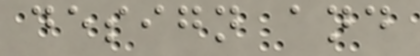design and
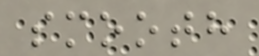smooth
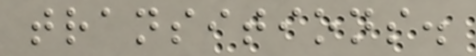transitions.
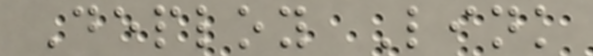Deploy Link
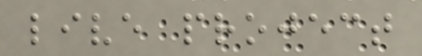live project
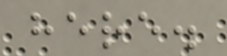here.
